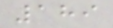189
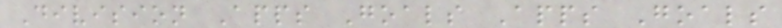Division Apps Goals Apps Goals
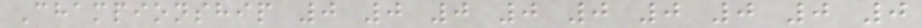Championship 0 0 0 0 0 0 0 0 0
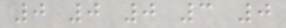0 0 0 3 0
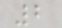2
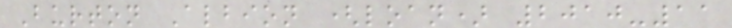Burton Albion (loan) 2010-11
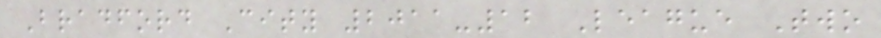Bradford City 2011-12 League Two
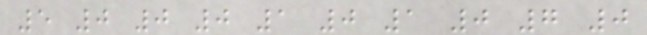5 0 0 0 1 0 1 0 7 0
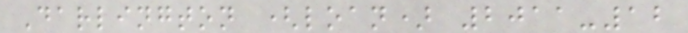Darlington (loan) 2011-12
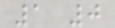1 0
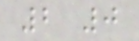2 0
